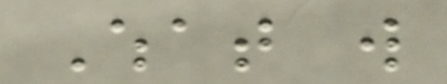What will
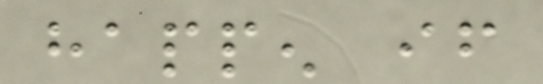happen if
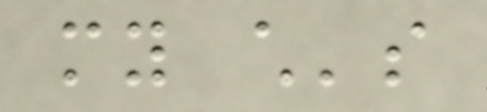my child's
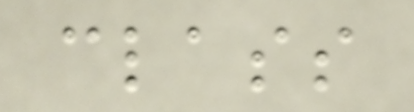class
